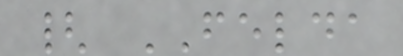{ FELDA
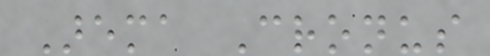Arema Cronus
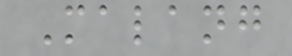Malang
